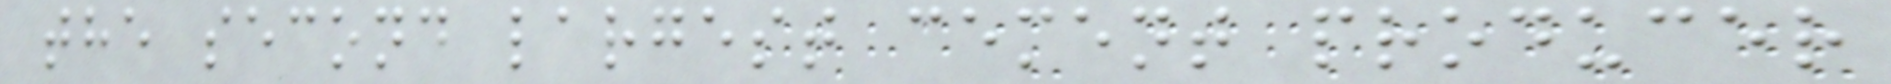the second largest cement producer
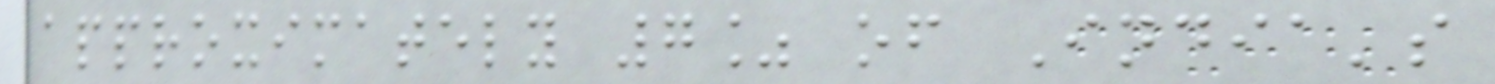approximately 7% of India's
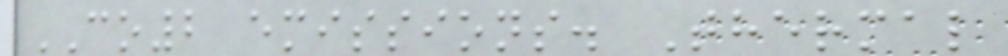CO2 emissions. Thermal
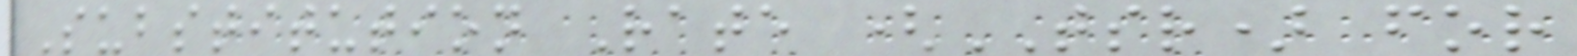Substitution Rate (TSR) for
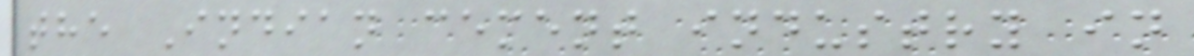the Indian cement industry in
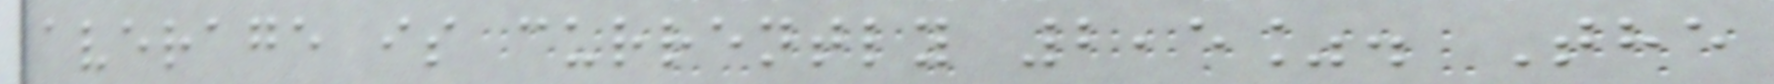average is currently 2,5%. The
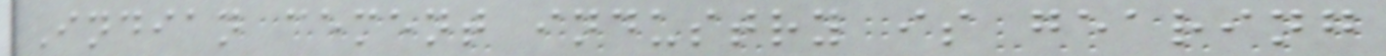Indian cement industry is gearing
